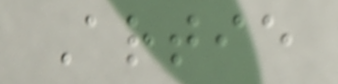Artie
